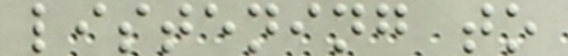listening to
